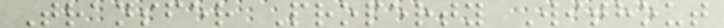Transfer Property Without
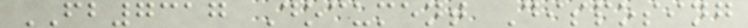FB7317 Document Disposing
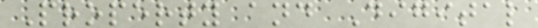Property and Digital
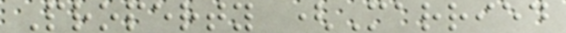Property (Married
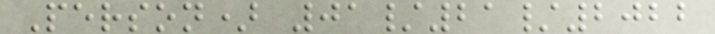Person) 01/21/2022
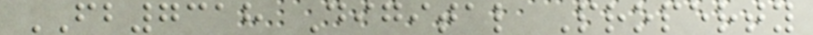FB7318 Digital Property
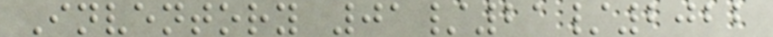Inventory 01/21/2022
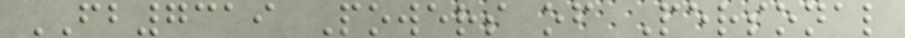FB7319 Powers of Personal
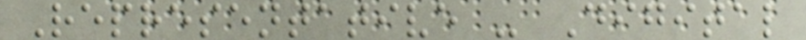Representative - Digital
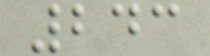243
